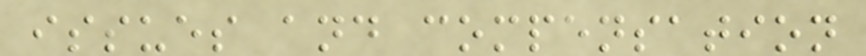issues and compensation
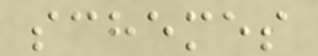schemes
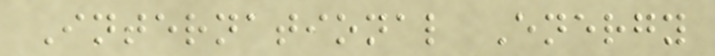International Energy
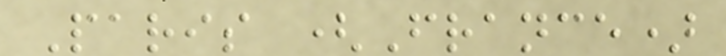Paris (France)
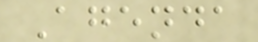Agenda
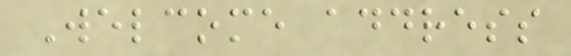Welcome address
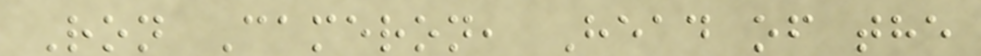Ron Cameron, Head of the
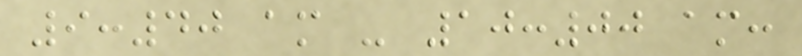9:40 am - 10:00 am:
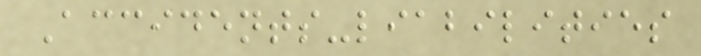Accidents-liabilities
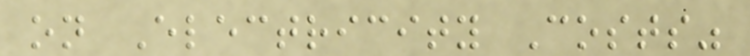on Electricity Costs"
